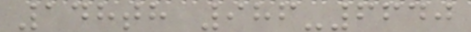148th 986-6640
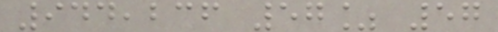944,236 57% 57
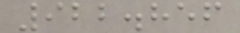922.856
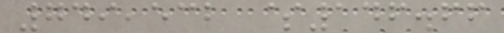749,532 $146.66
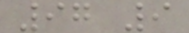97 9
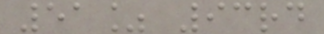51% 93rd
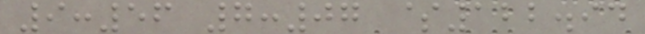9:56 7:07 $122.94
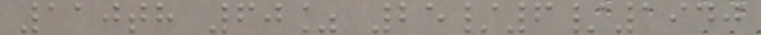110th 60% 25/6/1940
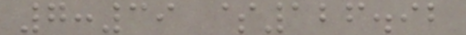7:39 $126.92
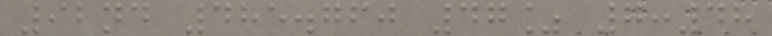92nd 485.760 47% 7:48
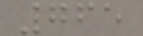765
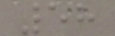58
